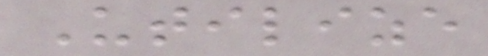Utilize
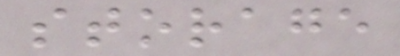storage
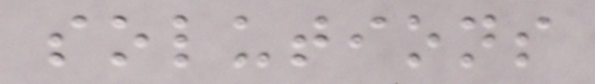solutions
